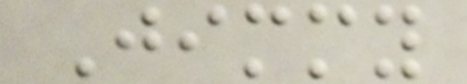Jimmy
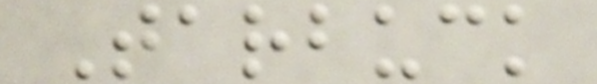Tarbuck
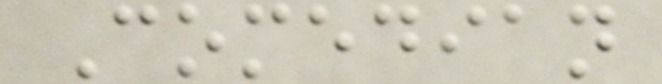Comedian
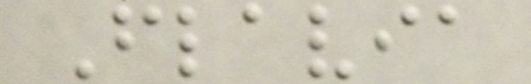Flavia
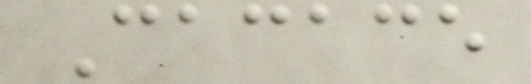Cacace
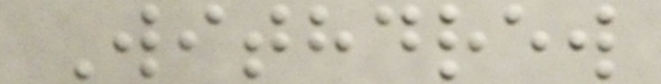Withdrew
